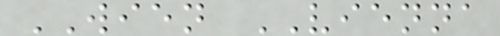WIEN VIENNA
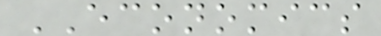ECONOMICS
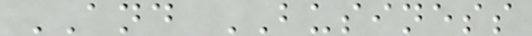AND BUSINESS
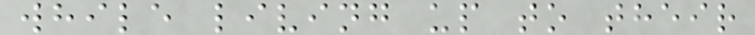while living up to their
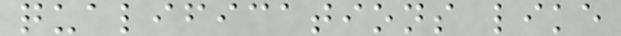qualifications like
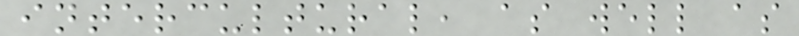intercultural, as well as
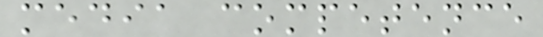media competence
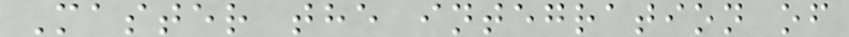Master the integration of
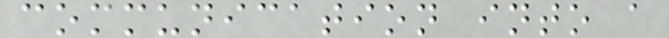communication into a
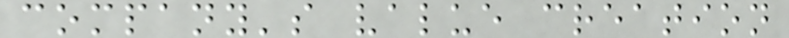company's value creation
